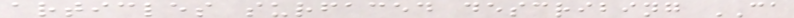articles surfaced describing CA
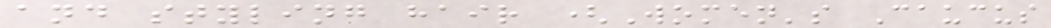and styling hair (Women's Caucus
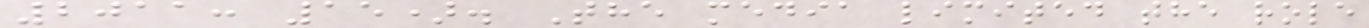2011: 15). The media limited the role
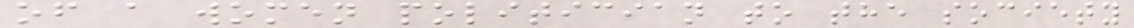of a women politician to the society
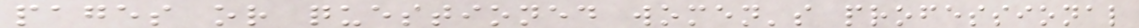pages or questioned women's professional
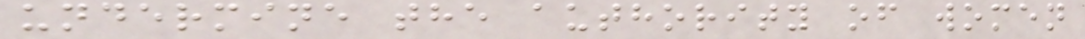undermine the authority of women
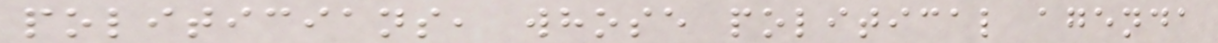politicians, whose political agenda
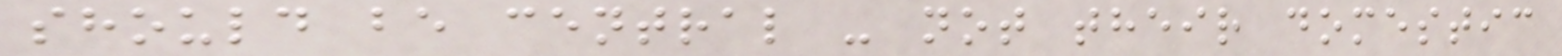should be central - not their domestic
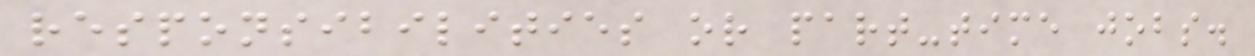responsibilities or part-time jobs.
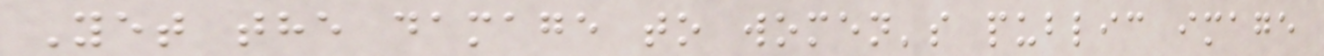Yet the damage to women's public image
